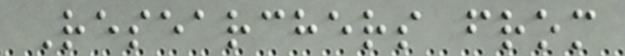Researchers from
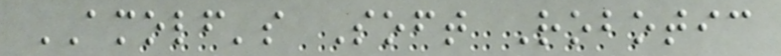AMOLF's Soft Robotic
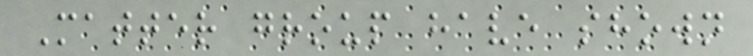Matter group have shown
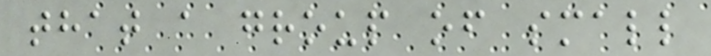that a group of small
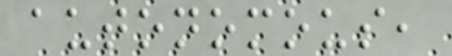autonomous,
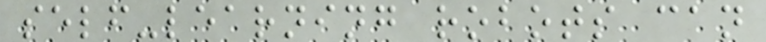self-learning robots can
